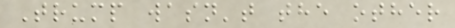Trump wasn't the other
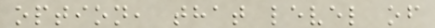option, that level of
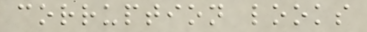corruption looks
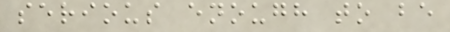serious enough to be
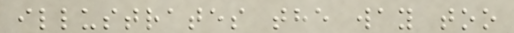illustrates the way too
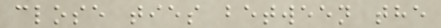close ties between the
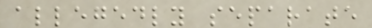allegedly separate
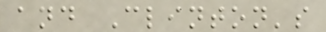and Clinton's
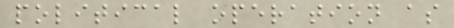political operation as
